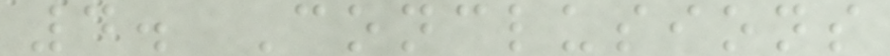4. Conclusions
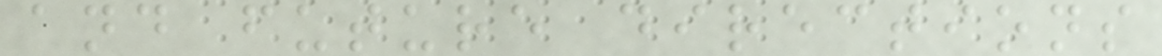and future directions
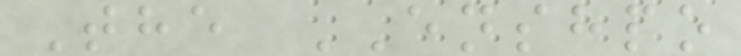The ENSHPO
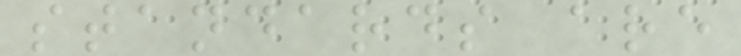standards are
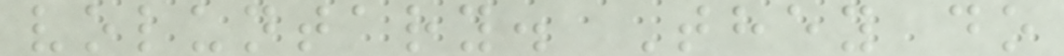voluntary. They do
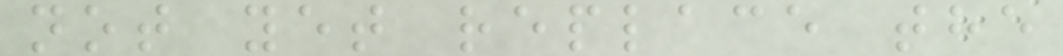not yet replace the
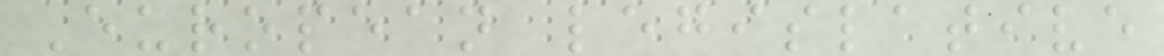European legislative
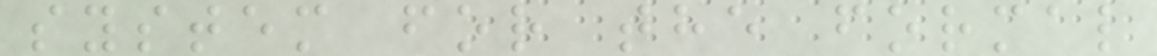system for the formal
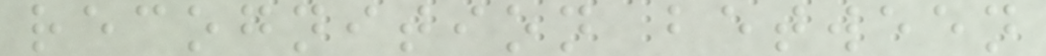recognition between
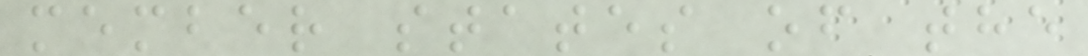member states of the
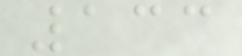133
